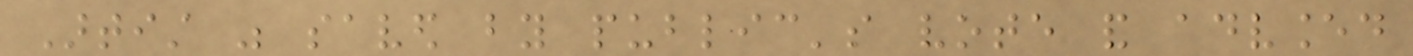Artist was saved by public's vote and advanced
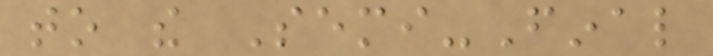to the Semi-Final
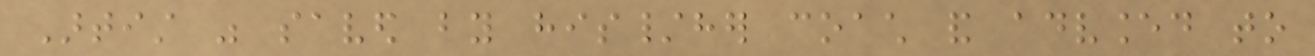Artist was saved by his/her coach and advanced to
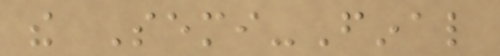the Semi-Final
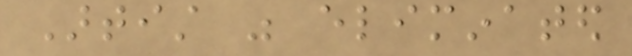Artist was eliminated
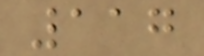117
